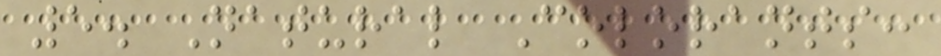5. Natural Colorants:
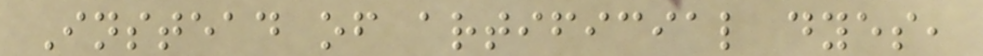Instead of artificial dyes,
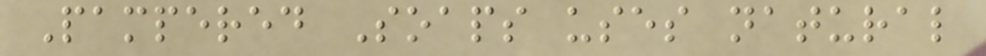Pampered Soaps uses natural
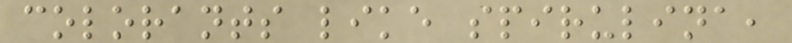colorants like spirulina,
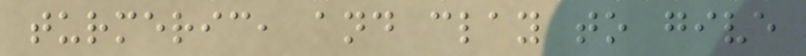turmeric, and clay to give
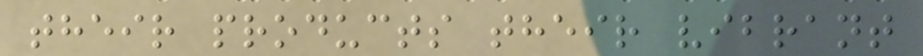their products their vibrant
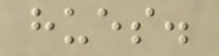hues.
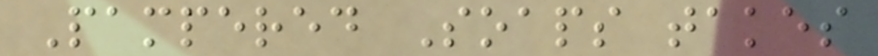Pampered Soaps takes
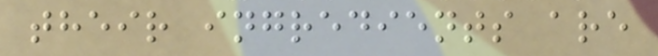their ingredients are
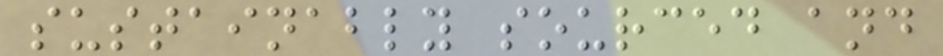sustainably sourced and
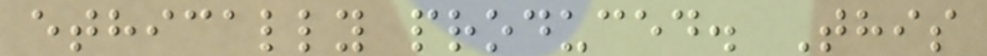ethically produced. This
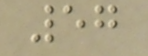57
